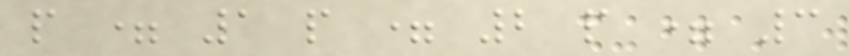p = 1 p = 2 p = 3
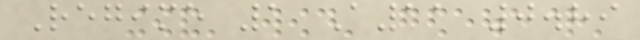Regime 1 A11 0.89
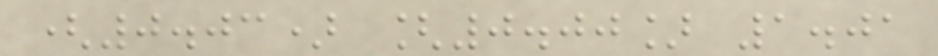(0.03) [0.00] 1.01
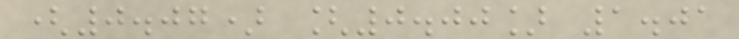(0.07) [0.00] 1.01
